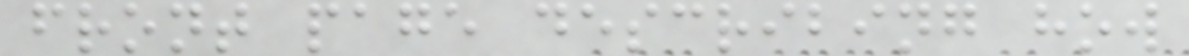front page describing how
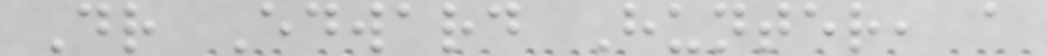Dr Edward Hunter, a
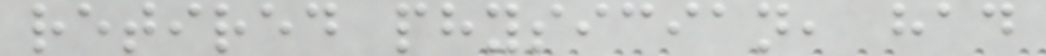retired physician, had
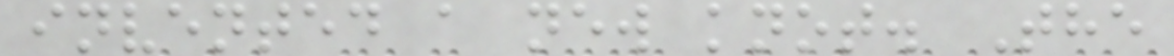invented a new knot. The
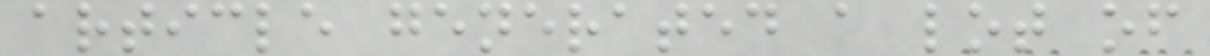article generated a lot of
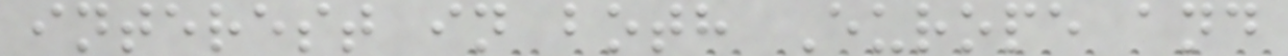interest in both Europe and
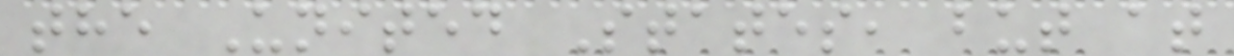the United States, but at
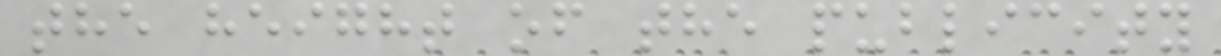the height of the publicity
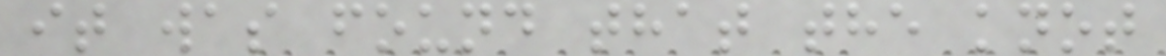it was found that the knot
